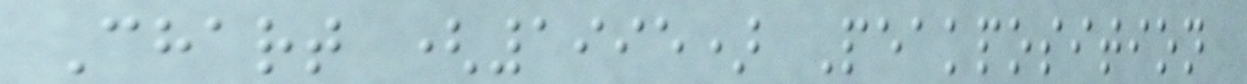Chart (1995) Peakposition
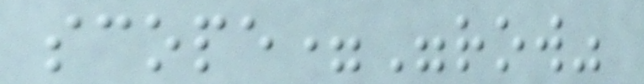scope="row"
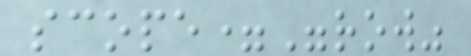scope="row"
